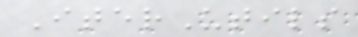IterUtils
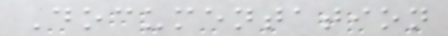Documentation
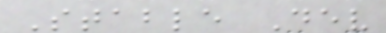Stable Dev
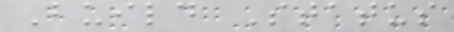Build Status
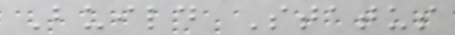Build Status
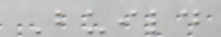Build
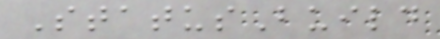StatusBuild
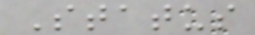Status
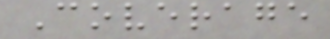Coverage
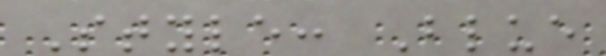Style: Blue
